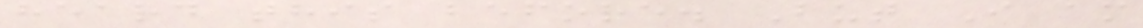heard this before. But I am
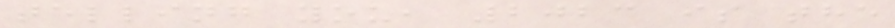telling you, 2023 is the
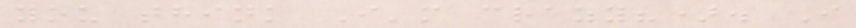you think I'm crazy?). I
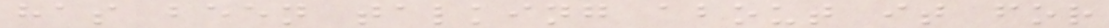has been talking about it for
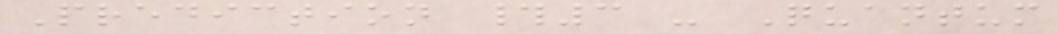Prediction #3 - Quantum
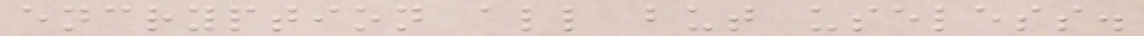encryption all but useless.
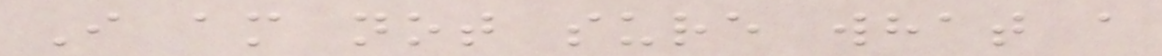I am not sure what a
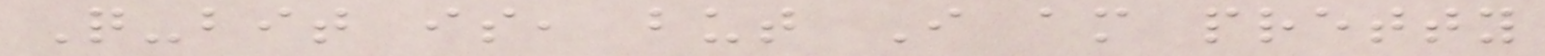Q-bit is, but I am pretty
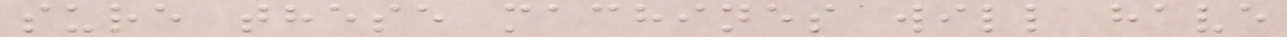sure these machines will have
